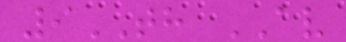9TH AV
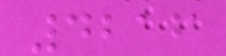4216
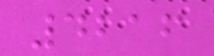4216
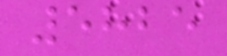5825
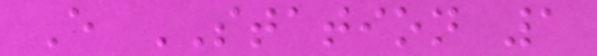E STATION 1
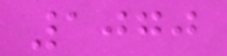1070
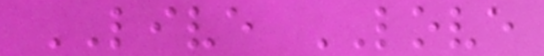LIVE LOVE
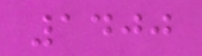1400
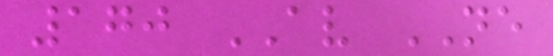170 AV NE
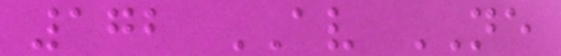172 AV NE
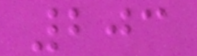203
